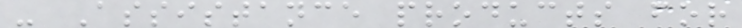- Assistance products for
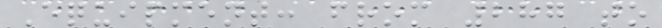Equipment: from 287 to
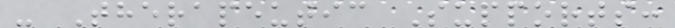- Therapeutic Supports:
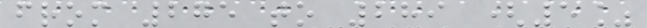from 275 to 289 (5%
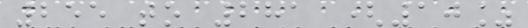255 to 281 (10%
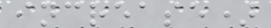increase)
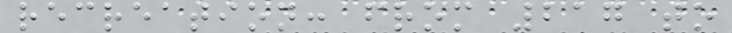recreation: from 217 to
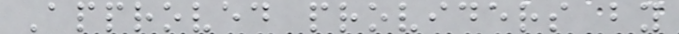Approved providers by
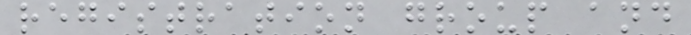registration group and
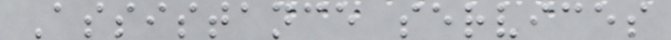Assistance services
